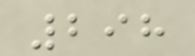298
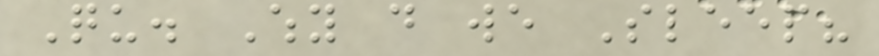Qu. Why do we Sleep?
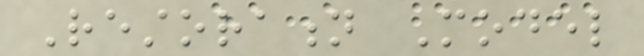Restoration Model
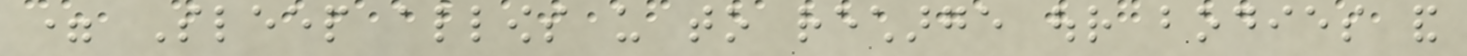= Sleep allows us to recharge our bodies and
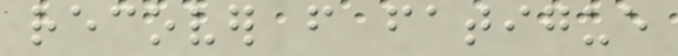recover from fatigue
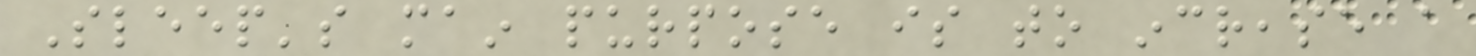Sleep's main purpose is to increase a
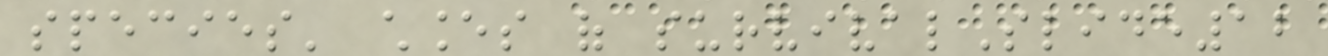species' chances of survivalSlide12
